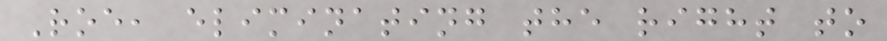Roe, eliminating the right to
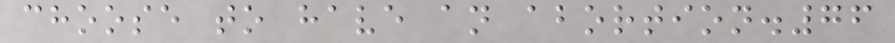choose to have an abortion.76
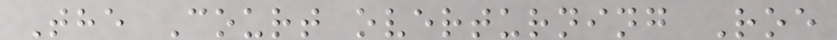The Court overturning Roe
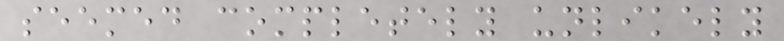seemed completely unlikely
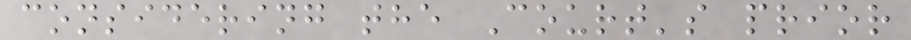considering the Court's prior
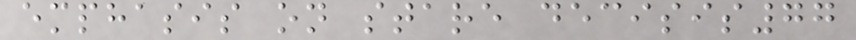emphasis on stare decisis77
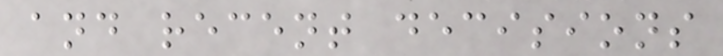and recent decisions
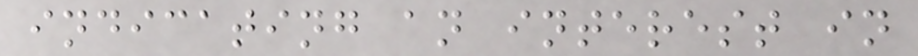indicating an interest in
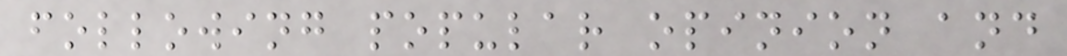following popular opinion and
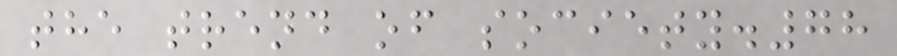the trend of society.78
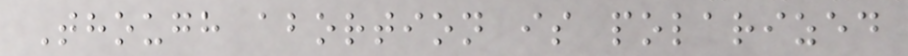Though abortion is polarized
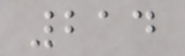214
